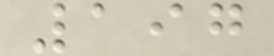197
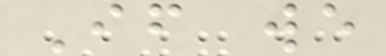If we
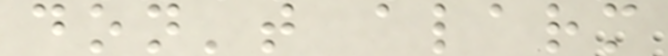don't alarm
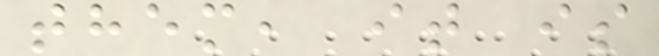them, it is
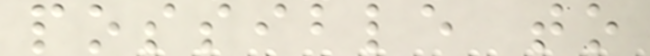possible to
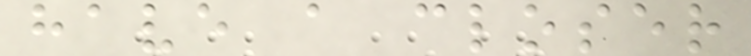have a closer
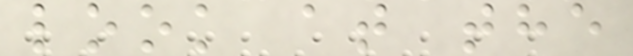look at the
